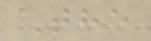The
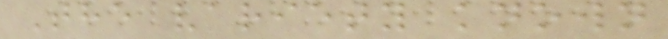The variety known
